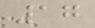17
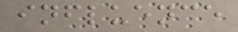influence
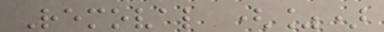Removal (%)
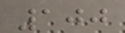100
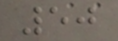50
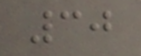30
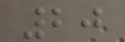20
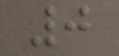0
